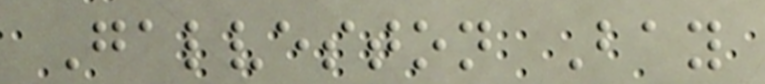Galveston Bay
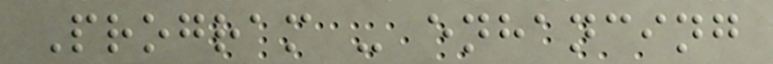Program - enhancing
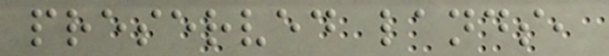preserved lands,
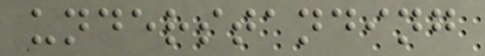understanding
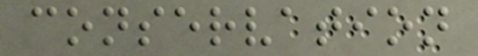conservation
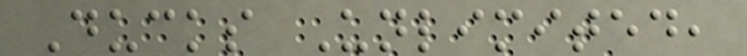Ducks Unlimited,
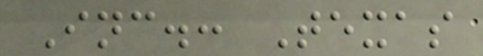Inc.: Texas
